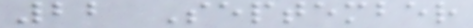22 September
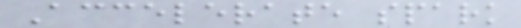Accelerate spark
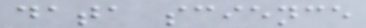data science
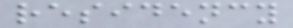residency
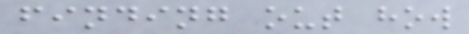finding out how
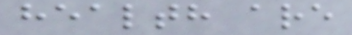health are
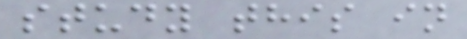study this in
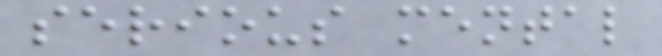serious mental
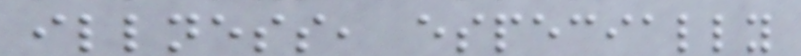illness, especially
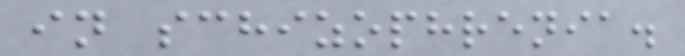in schizophrenia.
